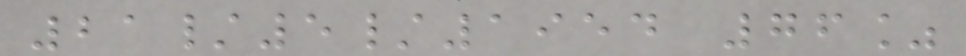21/5/1954 76%
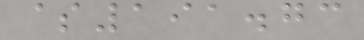$191.73
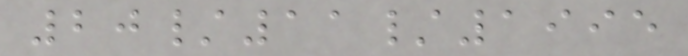20/11/1995
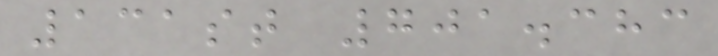131st 701.383
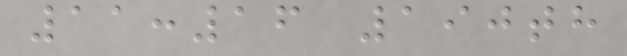11:16 190th
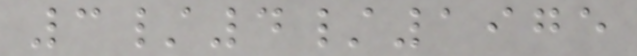3/4/1975
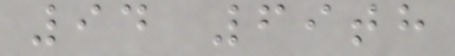94 69th
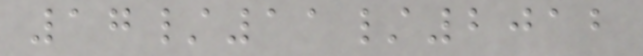17/11/2012
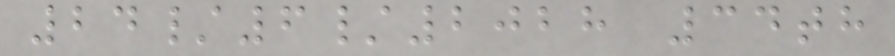24/6/2028 34th
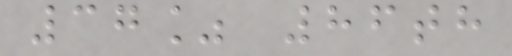37% 86th
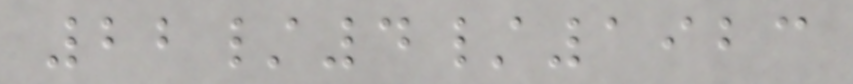22/4/1923
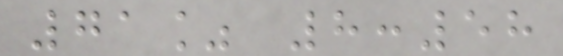71% 8:58
